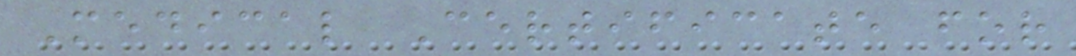Medical Certificate for
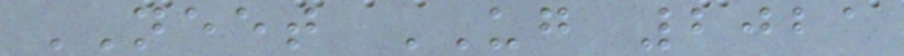NEET UG 2021
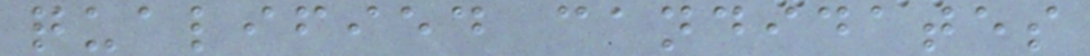qualified candidates
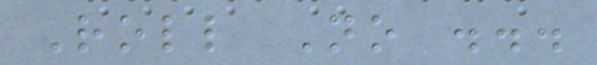Roll No ...
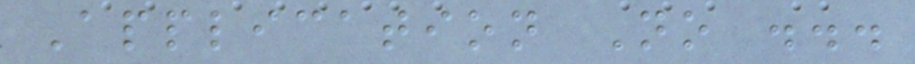Application No ...
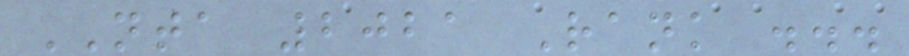NTA 2021 Rank ...
